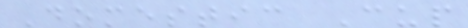Domestic Cup
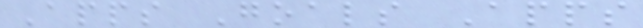Apps Goals Apps
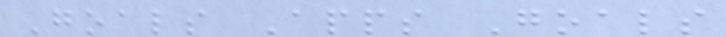Goals Apps Goals
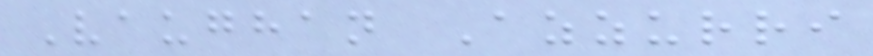Vaughan Azzurri
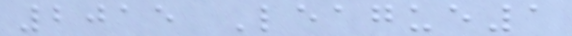2015 League1
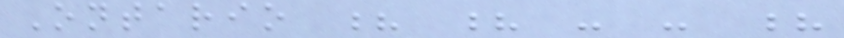Ontario ? ? - - ?
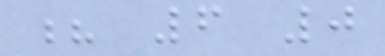? 6 0
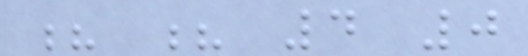? ? 4 0
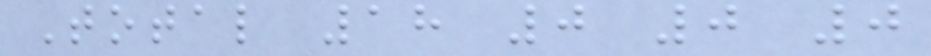Total 18 0 0 0
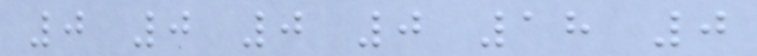0 0 0 0 18 0
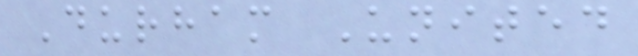Durham United
